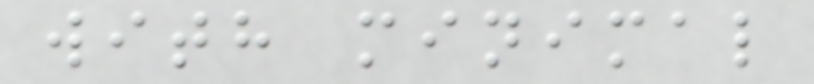with minimal
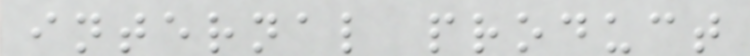internal product
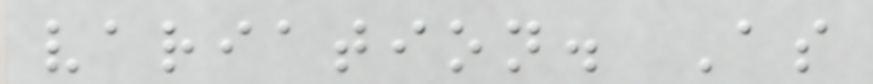variation. As
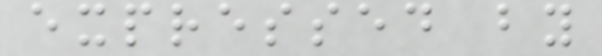expressed by
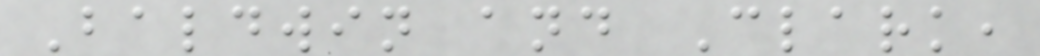Baldwin and Clark,
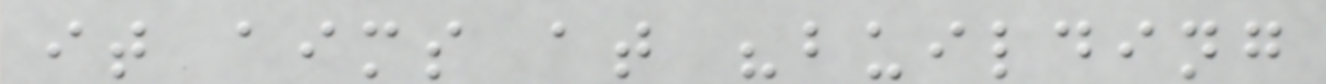it aims at "building
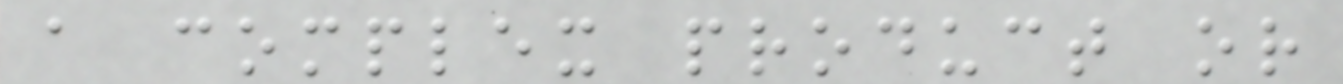a complex product or
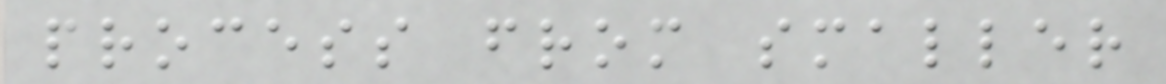process from smaller
